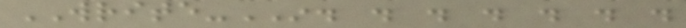WRITE-IN. . . . . . .
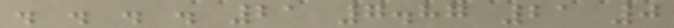. . . . 21 7.87 21 0
